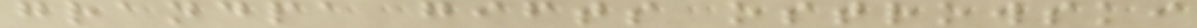grandpa gifts ostrowski
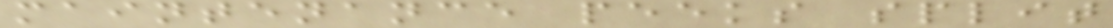maintenance peeks split
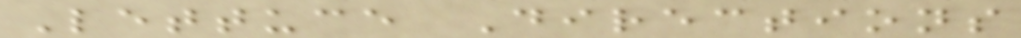Lettuce Directions
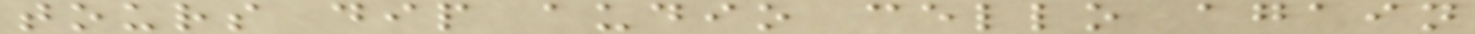tours dip audio cello again
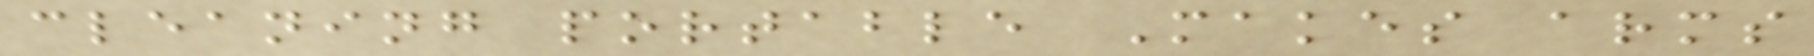cleaning portable Makes arms
